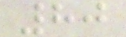80
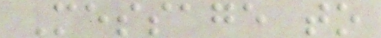Message to
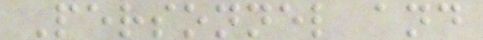Personnel and
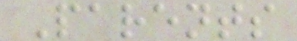Parents
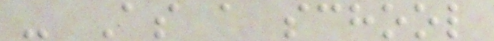- As a school
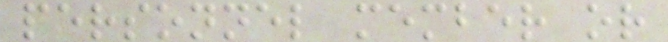personnel member or
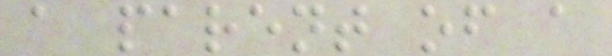a parent of a
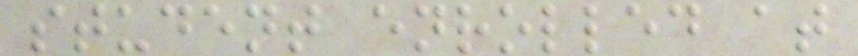student enrolled at
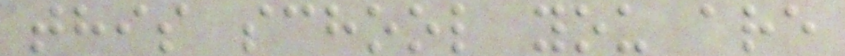this school you are
